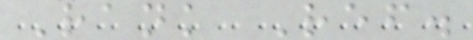Rank Ref.
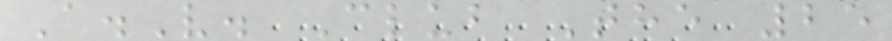A.V. Club The 25
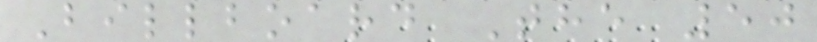Billboard The 50
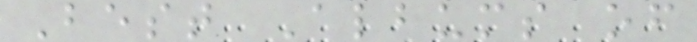Best Albums of
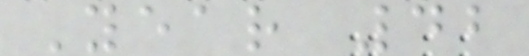Year 42
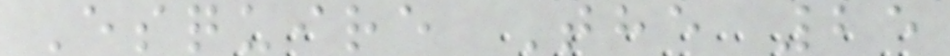Esquire The 25
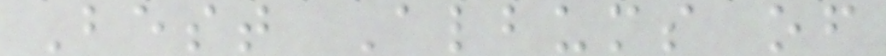Best Albums of
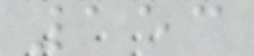153
